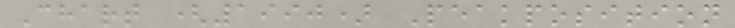Chart (1990) Peakposition
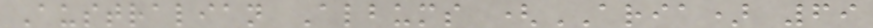Australian Albums (ARIA) 69
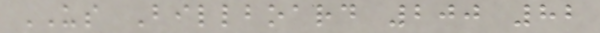US Billboard 200 82
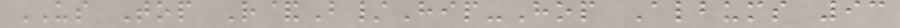US Top R&B/Hip-Hop Albums 93
